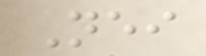Neither
